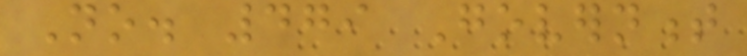No. 479 Government
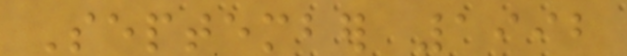September 1992
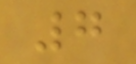7
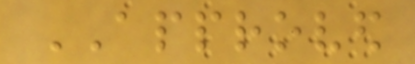APPROVED
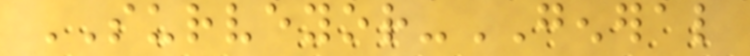SURVEYOR-GENERAL
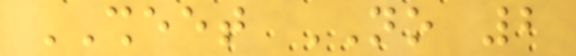SHEET NO 2
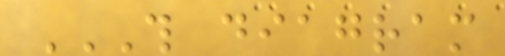THIS DIAGRAM
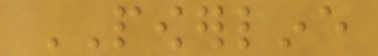POWERLINE
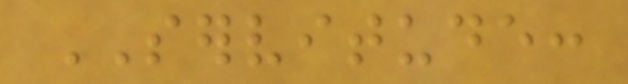SERVITUDE:
